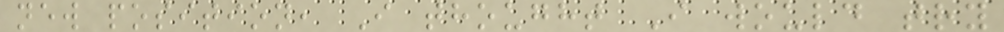new position, I thought I would try
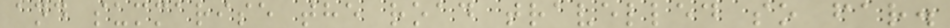and summarise the road travelled so far.
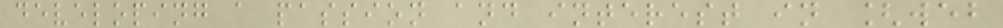developing a passion and interest in [web
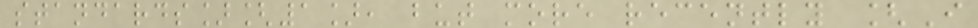standards][1], but more recently [I
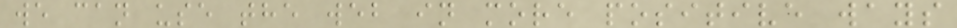we can use the web in more positive ways
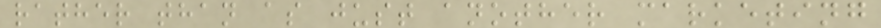rather than as just another marketing
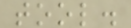tool.
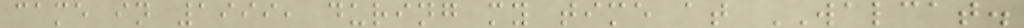came in 1999, during my time at WALCAT.
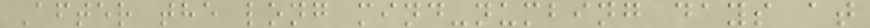After the long mind-numbing days at
